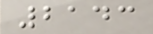2143
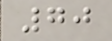70
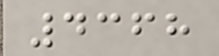4368
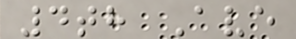4th Ave
